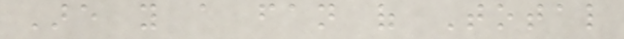Are you a fan of Total
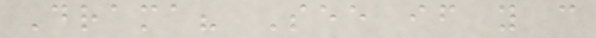Drama? See if you can
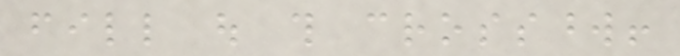fill out this crossword!
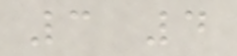3 4
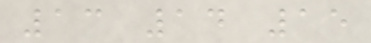13 14 15
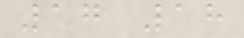17 18
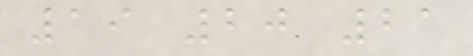19 20 21
